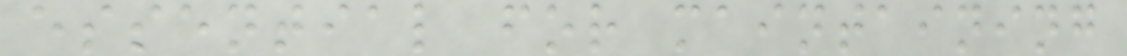essential for maintaining
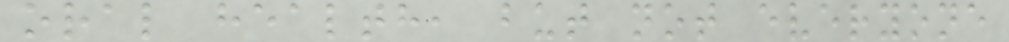oral health, but not everyone
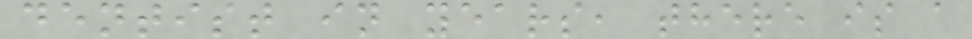dentist in years, there is a
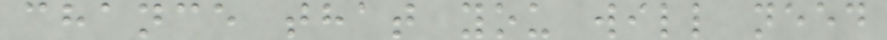chance that you will need
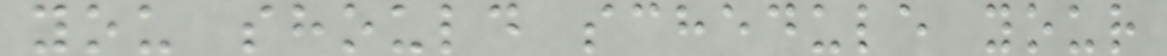you should schedule your
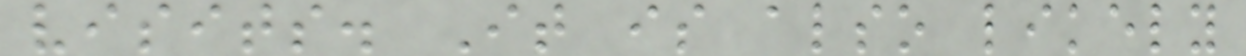visits. It is also likely
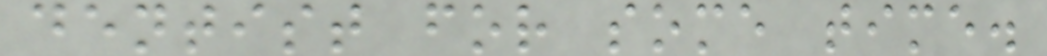dentist for some time.
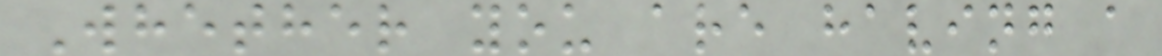Whether you are having a
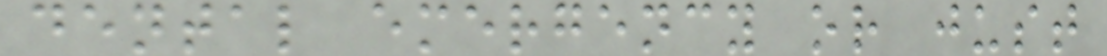dental emergency or just
